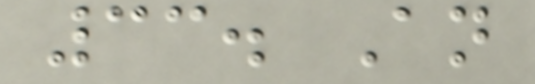33. An
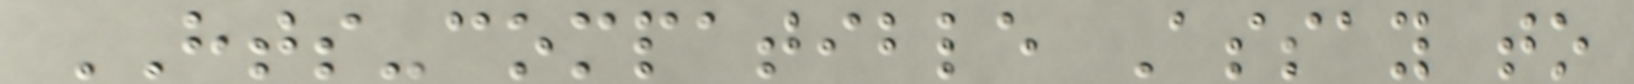HTS-compatible Assay to
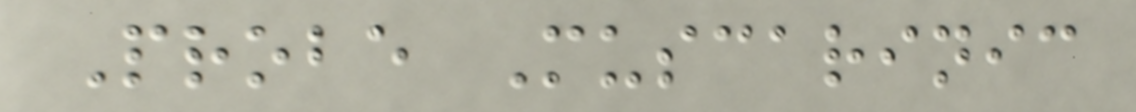Probe Muscarinic
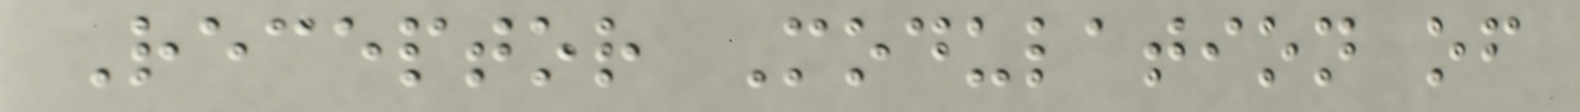Receptor Modulation of
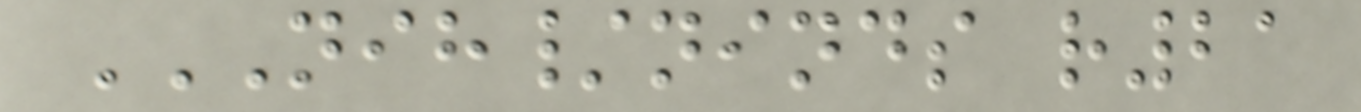NIH/NINDS R21
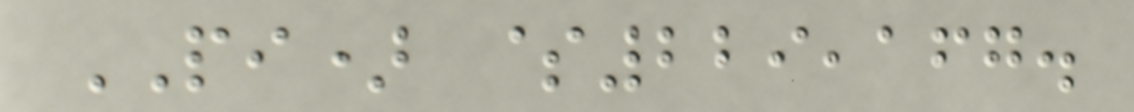PI) $229,167.
